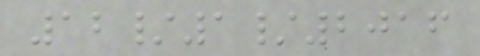12/1/2016
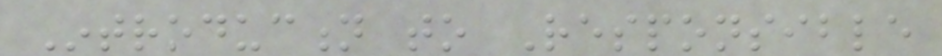Introduction to Responsible
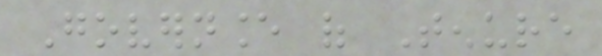Governance of Tenure
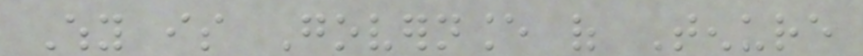Why is Governance of Tenure
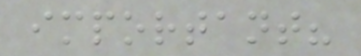important?
